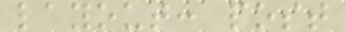layout: post
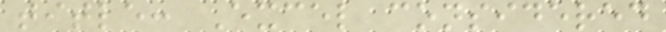title: Excel considered
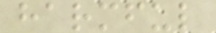harmful
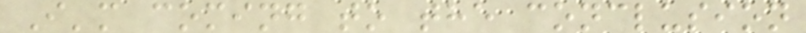I'm coming to the conclusion
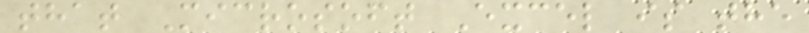that Microsoft Excel is the
